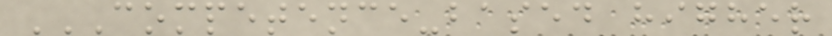COMPETENCE-BASED HIGHER
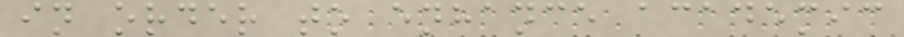in order to enhance academic
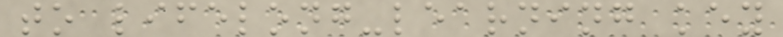to lifelong-learning key
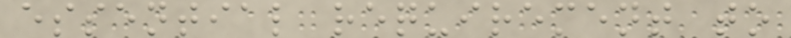essential requirement to
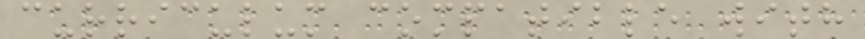curriculum compatible with
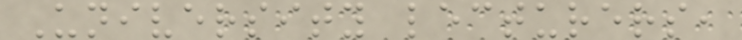University lecturers,
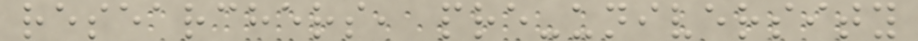researchers, pre-university
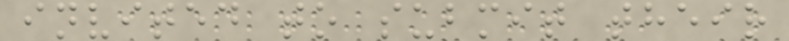invited to submit their
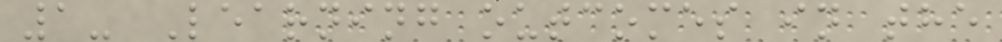1- Learning outcomes in the
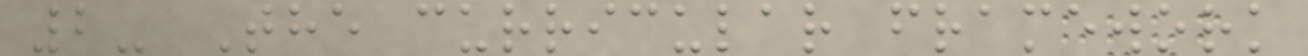2- The curricular framework
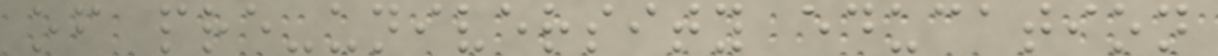of pre-university education
